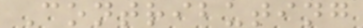Contributing
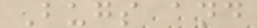Bugs and
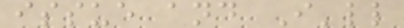issue and I'll
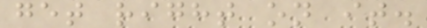get right on it.
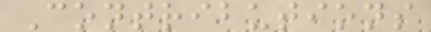Contributions
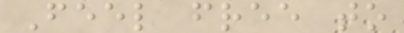Feel free to
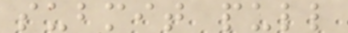submit pull
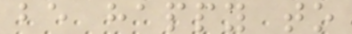be happy to
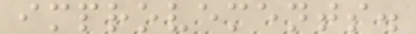improvements.
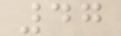47
